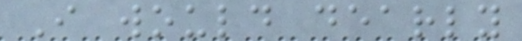I would dearly
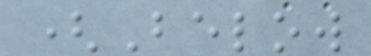(Below
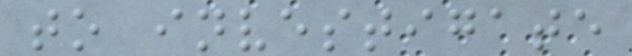to investigate
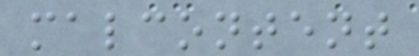malcontent
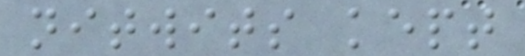nitwits kept
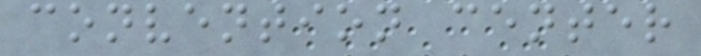convention center
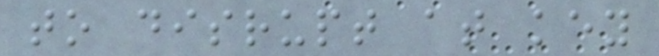to disrupt at key
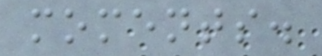moments.
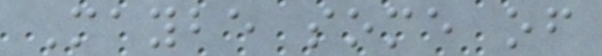Maybe some of
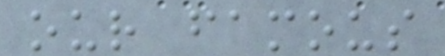our famous
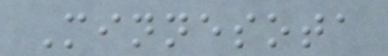Minnesota
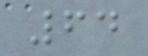64
